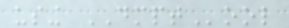using DMPTool
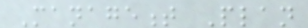Management Plan
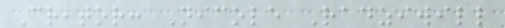Creator: Nicole Radziwill
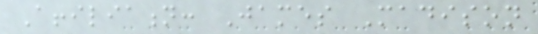Affiliation: James Madison
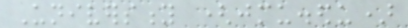University (jmu.edu)
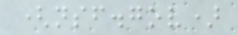(nsf.gov)
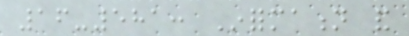16-581: Information and
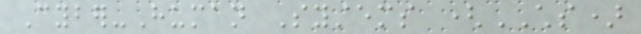Cyber-Human Systems (CHS)
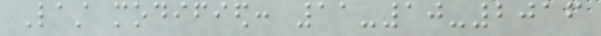Last modified: 11-10-2016
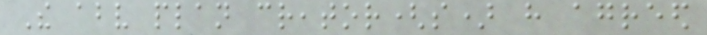The above plan creator(s) have agreed
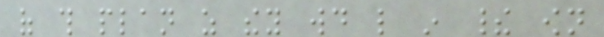of this plan as they would like in their own
